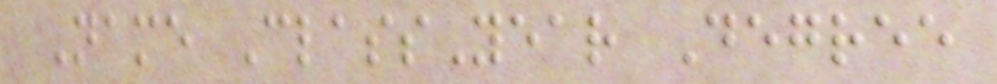Name ClassYear Degree
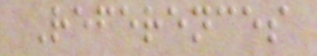References
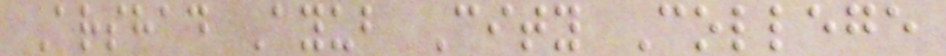Arshad Ayub City College
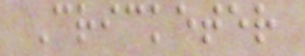Cricketer
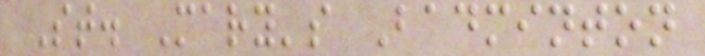St. Mary's Badminton
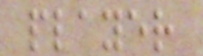player
